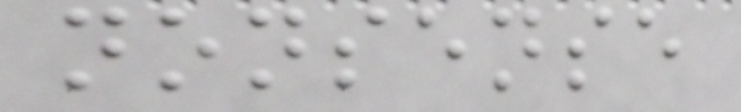nonsense
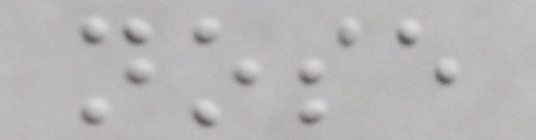nose
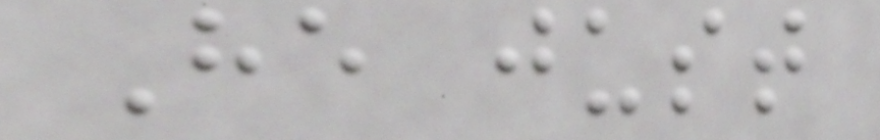He just
